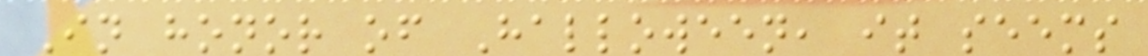In honor of Halloween, it seems
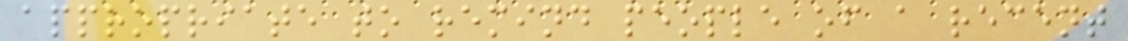appropriate to remind people of a recent
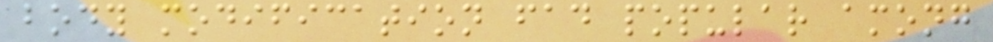body modification fad popular among
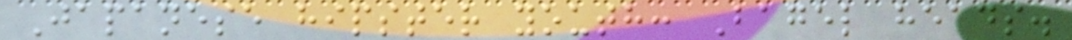Japanese hipster youth: Bagel heads.
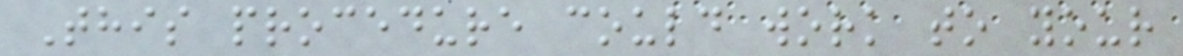This procedure could work to your
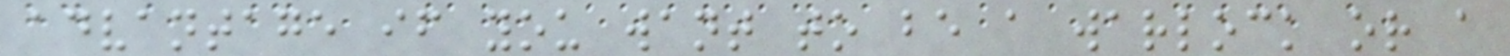advantage if you want to be a warlock or a
